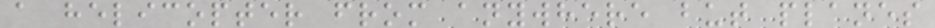a helicopter from anywhere but planes
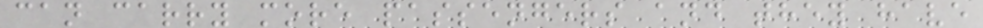can carry more passengers and they have
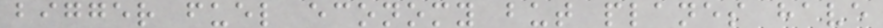bigger fuel economy but planes have
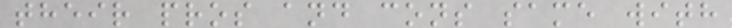their pros and cons same with
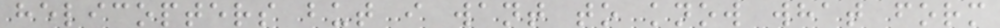helicopters but i want to know what form
